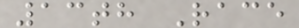13th Race
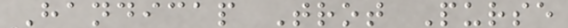Handicap Trot Purse
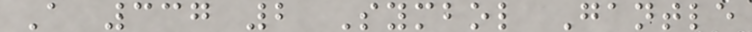A 337 2 Symbol Gantle
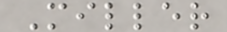Miller
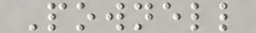Pownell
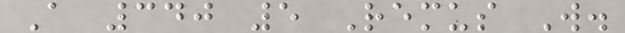A 340 5 Remus W.
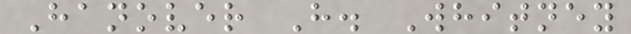Hanover H. Whitney
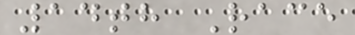14th Race
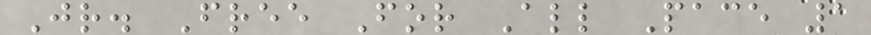Jr. Free For All Pace 1
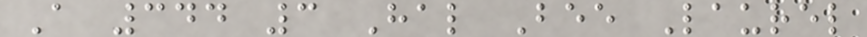A 344 3 Hal Bee Laurel
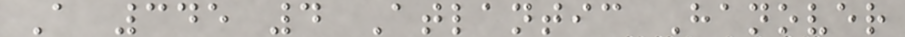A 345 4 Atlantic Hanover
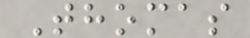Thomas
